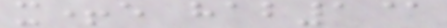x+e hab1@
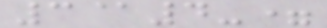3@4-=
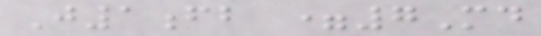J1fb =7Md
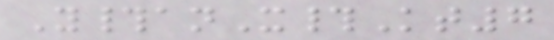Y#anX#Kt7
